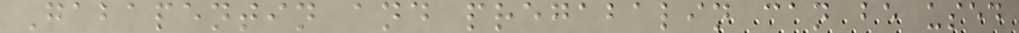Gabapentin and pregabalin can be used
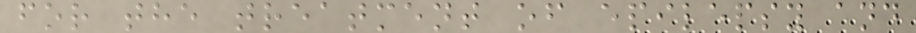for the treatment of epilepsy and
